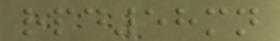rpd58mn
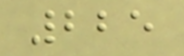225
